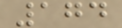174
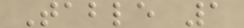Table 1
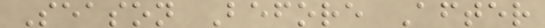Season Before After
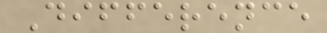Difference
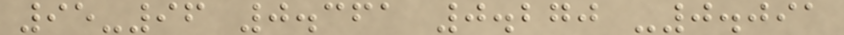95-96 0.361 0.270 -0.091
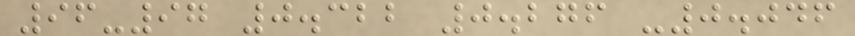96-97 0.322 0.276 -0.046
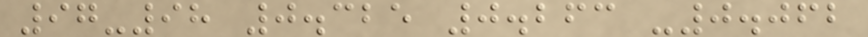97-98 0.325 0.263 -0.062
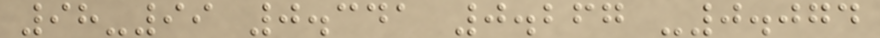98-99 0.341 0.267 -0.074
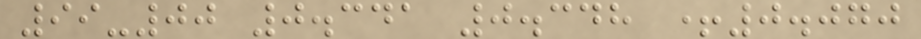99-00 0.341 0.348 +0.070
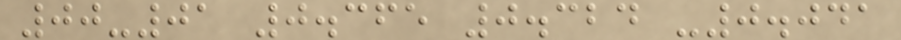00-01 0.365 0.324 -0.041
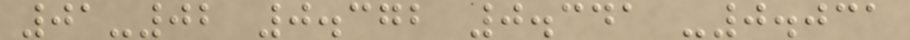01-02 0.372 0.341 -0.031
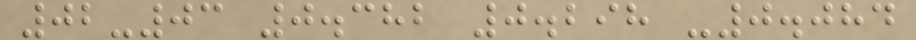02-03 0.382 0.298 -0.084
